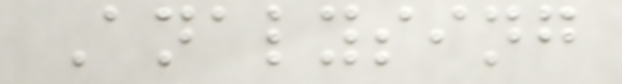Analysing
